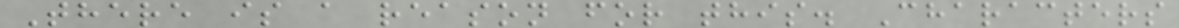There is a reason for this. Characters
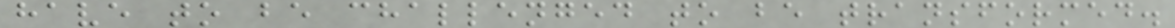have to be challenged to be transformed.
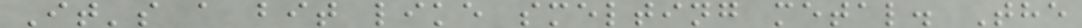It's a bit like smelting metal. The
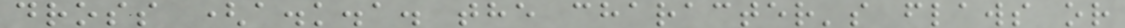dross (a.k.a. the character's flaws or
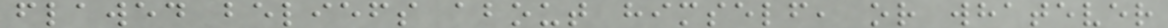flawed beliefs about himself, or whatever
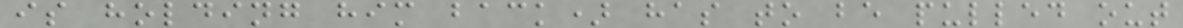is holding him back) has to be pulled out
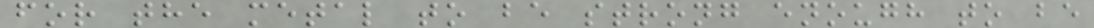for the metal to be strong enough to be
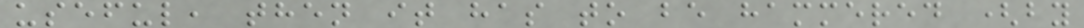useful, then it has to be hammered (by
